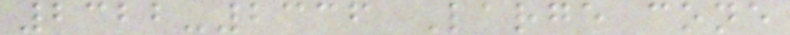2322-2336 Large cone
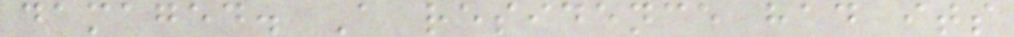damaged. A residence had its
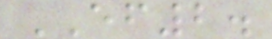EF2.
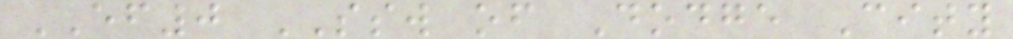EF0 SSW of Dodge City
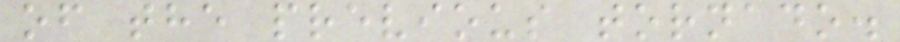of the previous tornado.
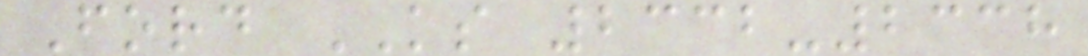Ford KS 2332-2338
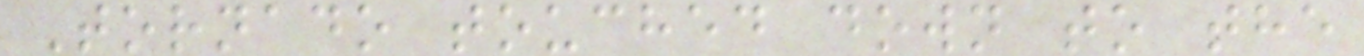Tornado touched down to the
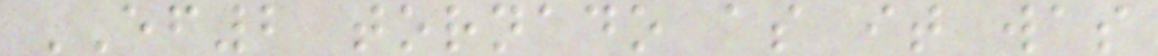EF2 tornado as it was
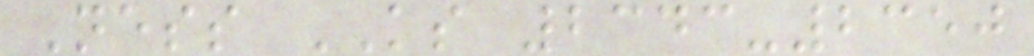Ness KS 2343-2350
